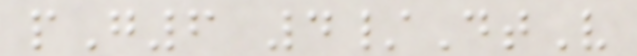pG6 4/DtV
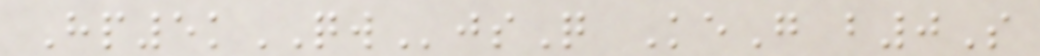Hp5kQWjsQ KeG b0S
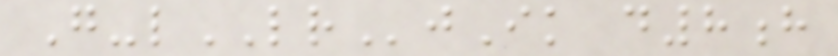G-lLRjIk d8h
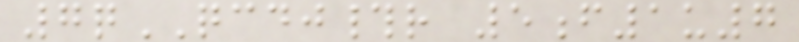7qQCDJ#r 5f1u7
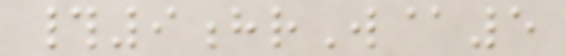#9hrW@5
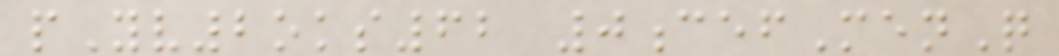pYv2oks62 0cefMenQ
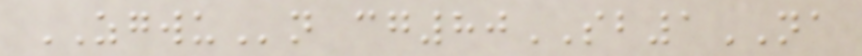ZGWUn cg80SB1NA
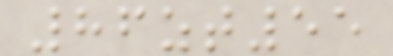86zt55
